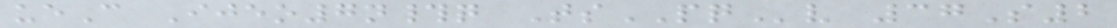ueC Ijeo7n#q TsPQv 37S2
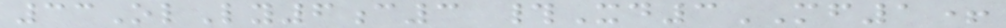33OlLy6c3 #Xd3MF1+
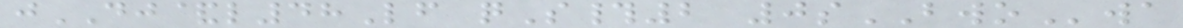jDJ&l48Lf qS#2 0sBWOwa
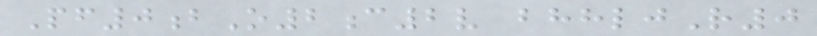Pf0bO2c2v bhhljR0
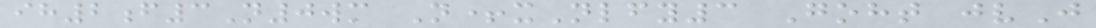ih2f3N0wm N+xNlfy3 Goht jvJ
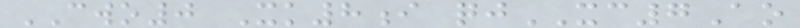CWO0 Xk8i qjXC7Ao
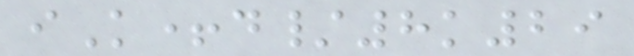iK+d/8k29
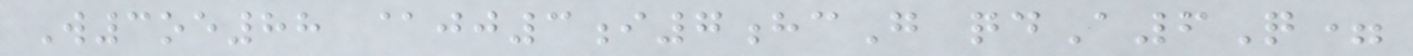W3oe88 @jj3i7hcG qdA6Q=
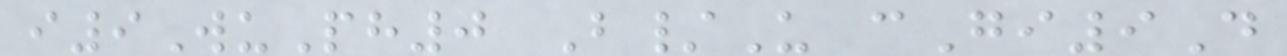i9WuPh0 B/U cGi9D
